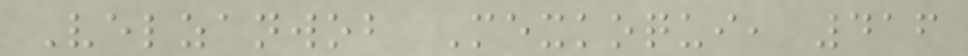Velzanwob Mexkoqui, 416
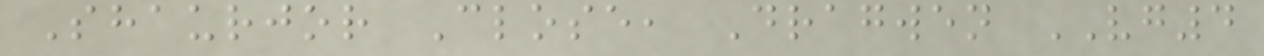Shaurjor Close, Dragwen VG4
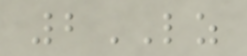2LZ
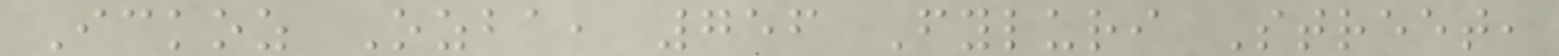Ickoz Ozba, 756 Fyluri Street,
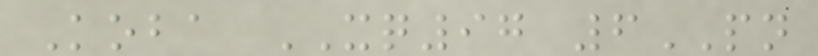Koba XQ97 6PN
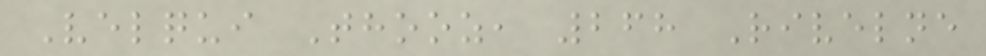Velqui Thooz, 268 Rivelne
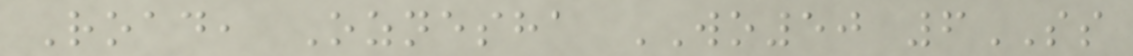Road, Oznesha WO50 6SS
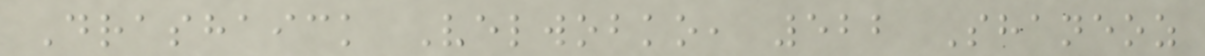Drashaick Velwobko, 522 Shaneoz
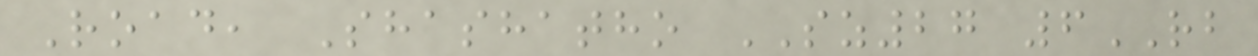Road, Shashatho SZ27 6RB
